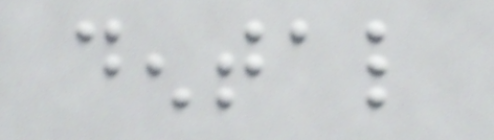dental
